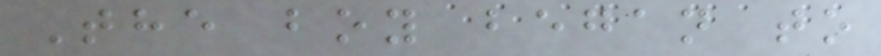The boy began to
